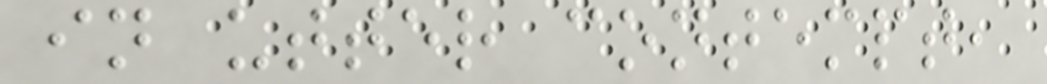in utter contempt,
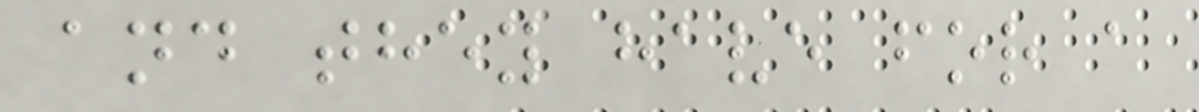and they have for a
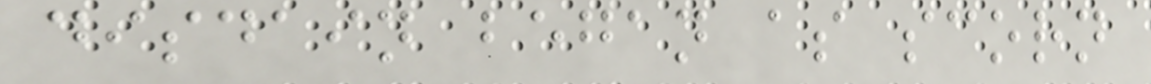disdain began as scorn
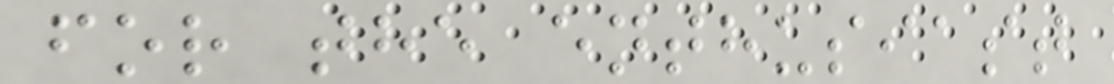for the enthusiast
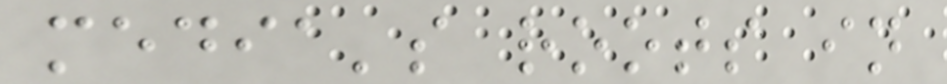media's roots in
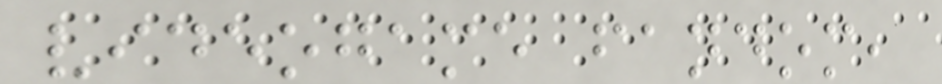videogame fandom,
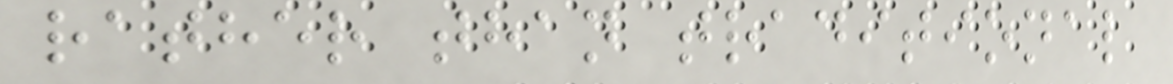rather than traditional
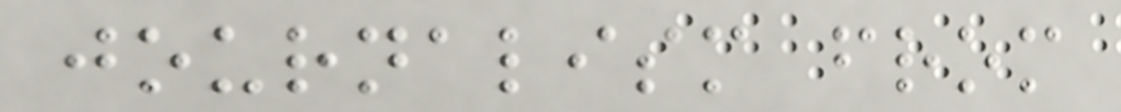journalism from
